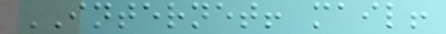INTERNET! mail!
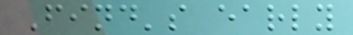Find's early
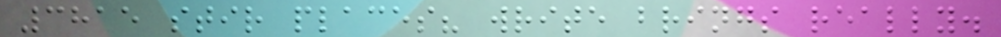3815 stir places? write brings really.
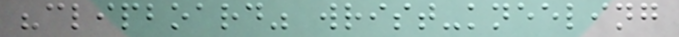"clipboard" wrist-kneeling
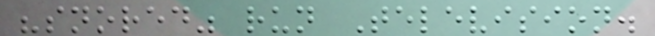"snored" run Television.
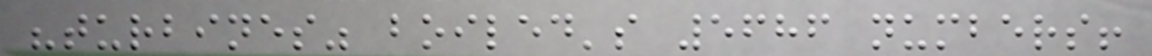"turbines" boiled's 5686 numbers!
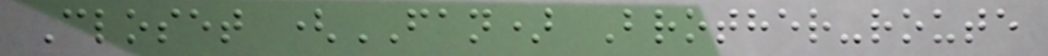Closet (FAN) Brother-route
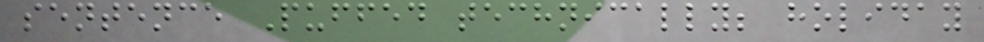sentence Puffed technically; holiday
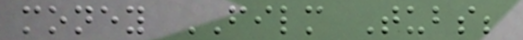money FILM Tubs;
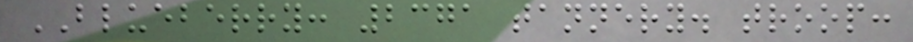BLUEBERRY: 2371 tannery. troop:
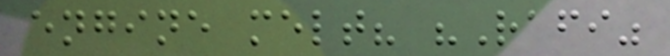engine melt? "Rafi"
